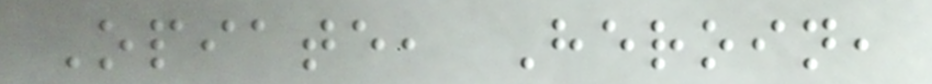Opiate, Heroin,
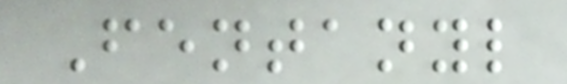Fentanyl
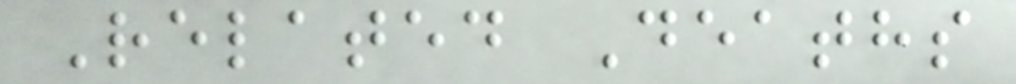Related Deaths
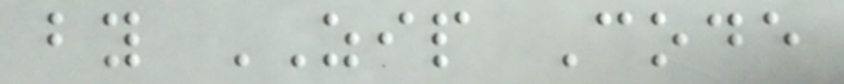by ZIP Code
